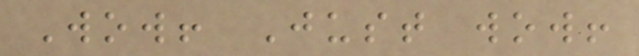Wow! Just wow!
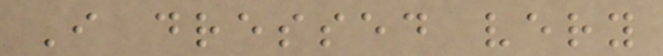I dressed very
